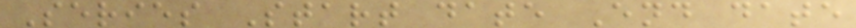Series Start date End date
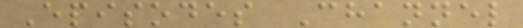Episodes Channel
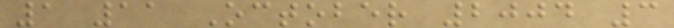1 11 October 2004 3
